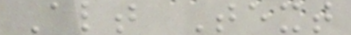Alt Text
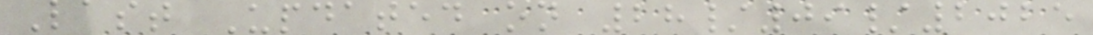Last Updated on 28/09/2025
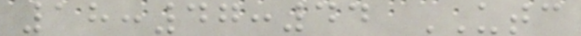18:47:44 UTC
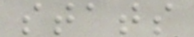stats
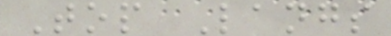Top Langs
